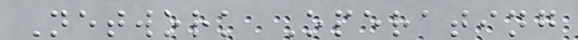Network Operating
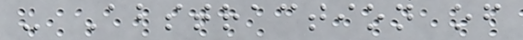- Abstraction of
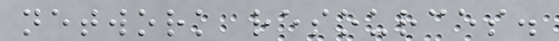network resources.
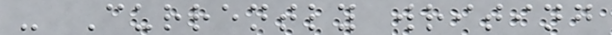- Currently writing
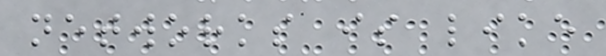networks is like
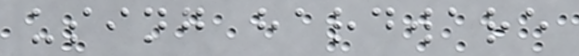using hardware
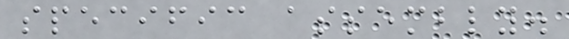specific assembly.
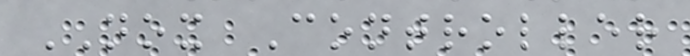NOX Controller
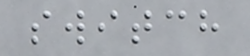switch
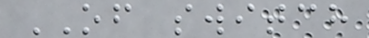OF switch
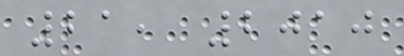21, 2010
